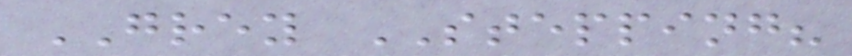GREY STEPPING?
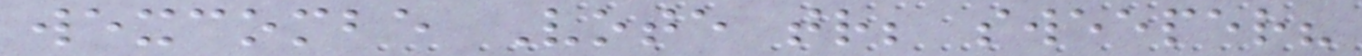wexcombe Vote tr; sweeper?
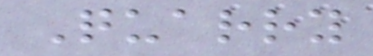Quarry
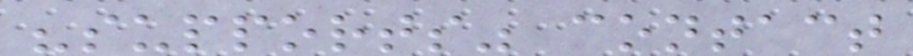"supports" contact
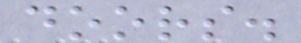doors.
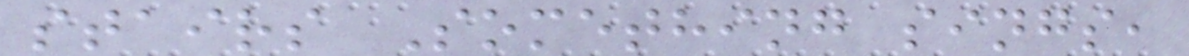stairs Something sings,
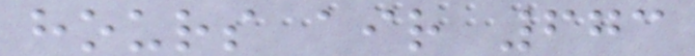hours air 673
